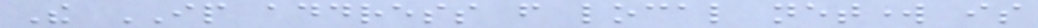The IP address from local network is
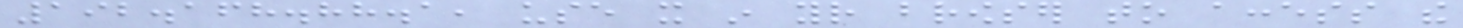192.168.88.1, use it in your browser to access the
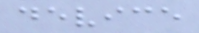device
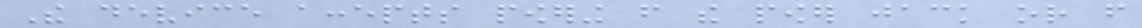The device accepts powering from the power jack or from
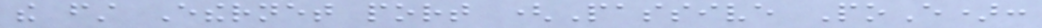the first Ethernet port (Passive PoE):
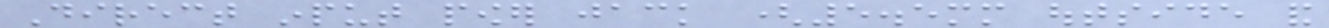Direct input power jack (5.5mm outside and
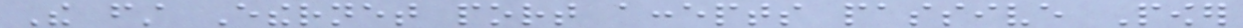The first Ethernet port accepts passive Power
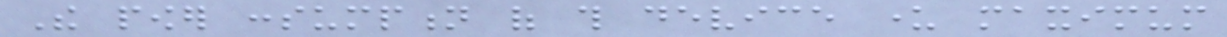The power consumption of this device under maximum
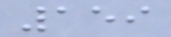159
